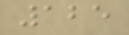125
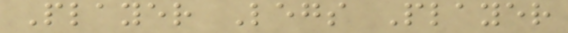Player Legs Player
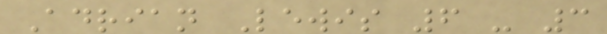Adrian Lewis 6 - 3
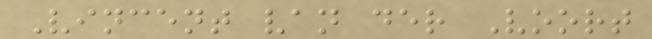Vincent van der Voort
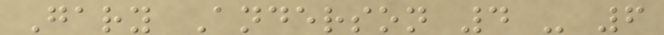Gary Anderson 4 - 6
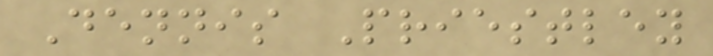Dennis Priestley
